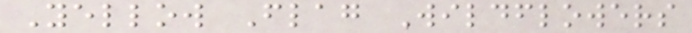Yellow Flag Wildflowers
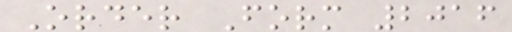Order Form 2016
